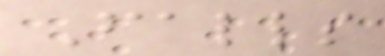Falls
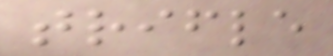trifle
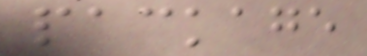package
